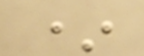*
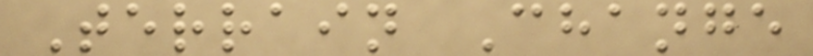Terrain Change
